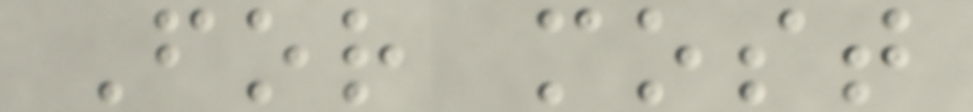For most
